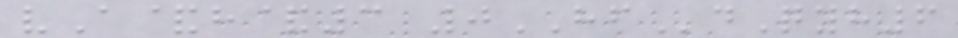vA&h&3 0HFdQyh6
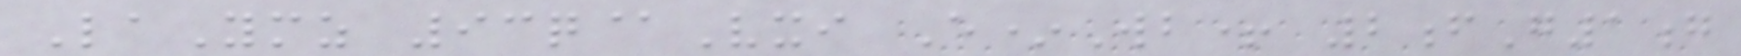LaYmz 93q@Vxi E*Wb+ 2fG1g
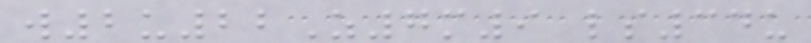w2u22Z7m9 ls34u
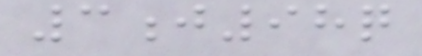3j98q
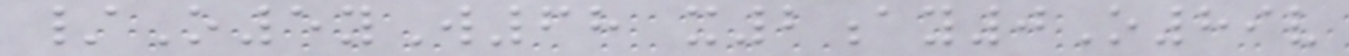/O5yW68 x2ay0O89v
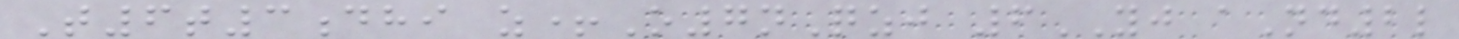T6t3dhi z+O7nQzj 6YJ aNd2l
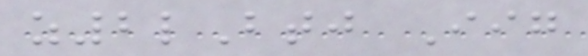z2lBtj Iig
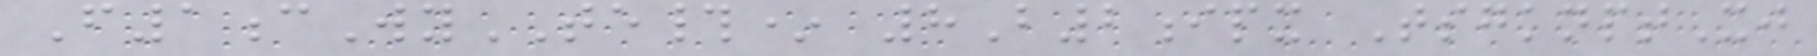F1cWyTE#* 8B2ipx TsgknptXj
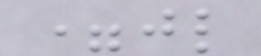=jl
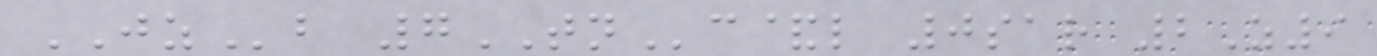JZb 7TNc&l 0sar 2Z9
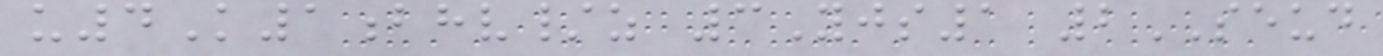u4K1bhv/z 3Yjs1 2SEUD
